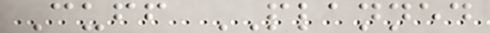Cuff PLANNED
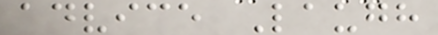advice Laugh
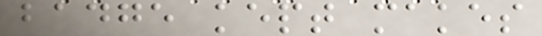badge kept makes
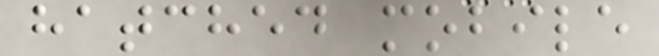hatched mobile
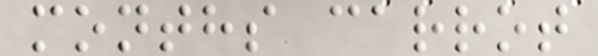months carrot
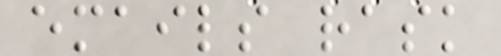emails rask
